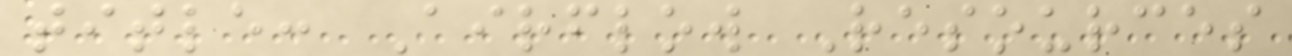title: Airflow Resources
